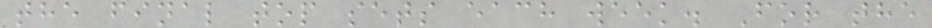the final top sets each week. For the
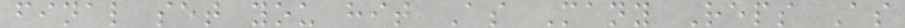final set you hit As Many Reps As
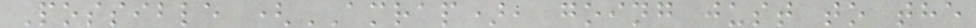Possible (AMRAP), going just to the
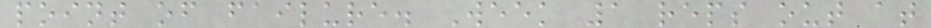point of failure. Week 1 reps out at
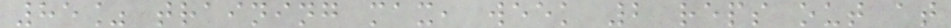85% training max, week 2 reps out at
